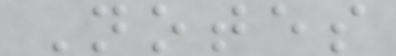Notes
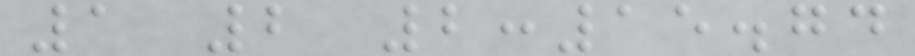1 2 2:15.74
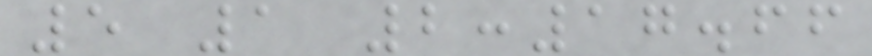5 1 2:17.66
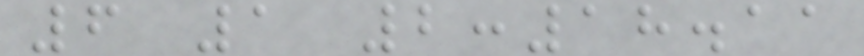6 1 2:18.11
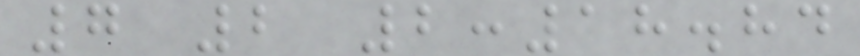7 2 2:18.84
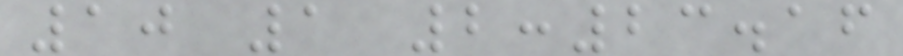10 1 2:23.16
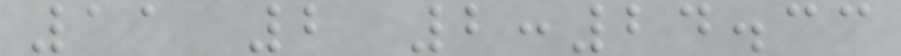11 2 2:24.33
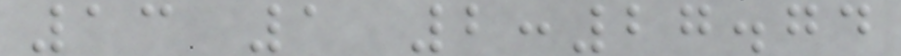13 1 2:27.74
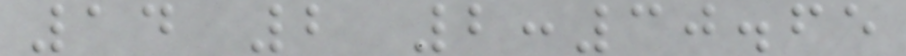14 2 2:30.65
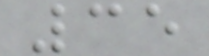35
